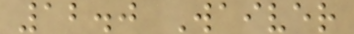12.0 Waiver
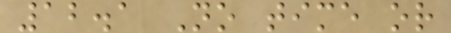12.1 No time or
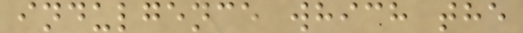indulgence which the
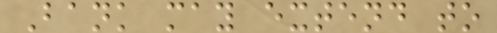Bank may extend to
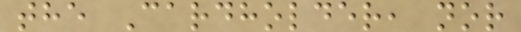the Cardholder, nor
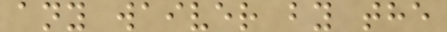any waiver by the
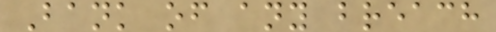Bank of any breach
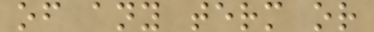of any term or
